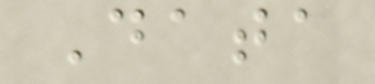Data
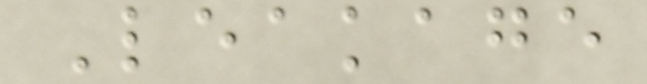Leakage
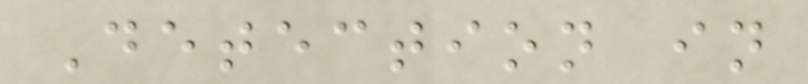Detection in
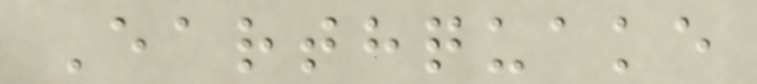Earthquake
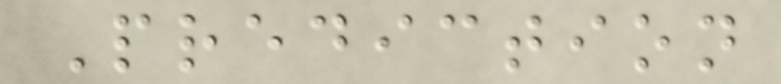Prediction
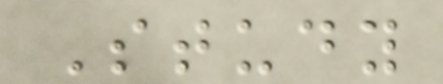Study
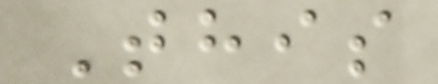This
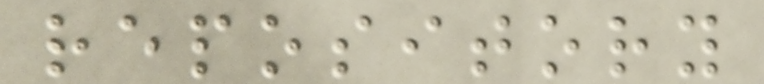repository
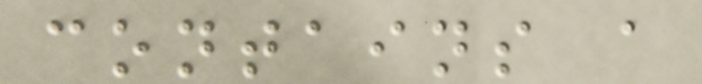contains a
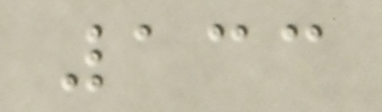133
